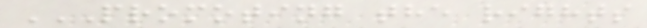PROMOTING THE RIGHTS
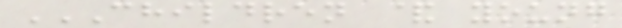CHILDREN & YOUNG
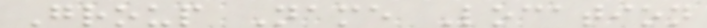Group Name Location
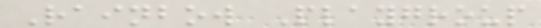Rainbow Playgroup
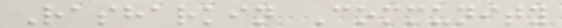Rasharkin Community
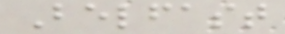Belfast
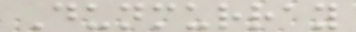Dunmurray
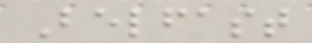Belfast
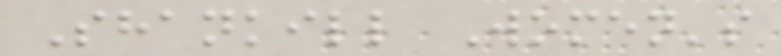Shankill Women's
